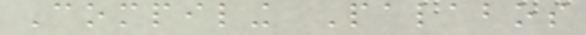Compiling Palabos
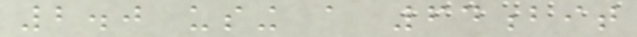2.0 using a 64bit
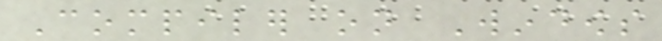Compiler on Windows
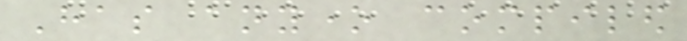Has anyone compiled
